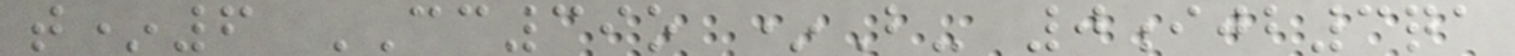t*6 CC39o *B- 0ijb3qa
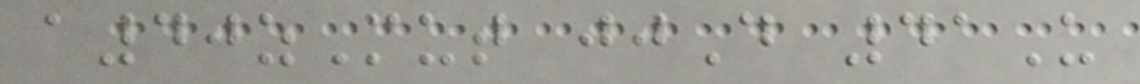a40zMut jjD 41U
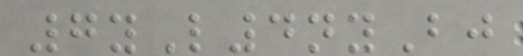7yL4nyBj
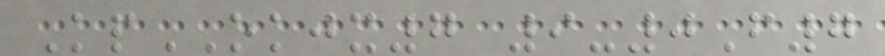KpOKJX7 9-0F7
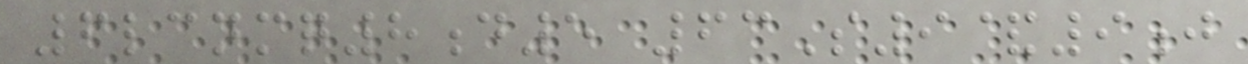6lcnmq8d5 63S9&9j
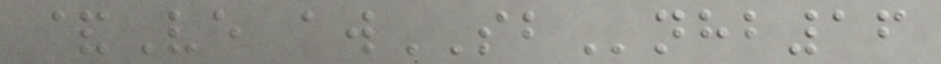&Ve awSBnhb16
